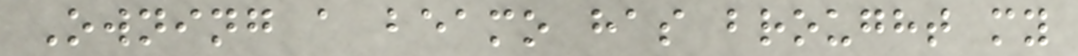Owning a beamo has brought my
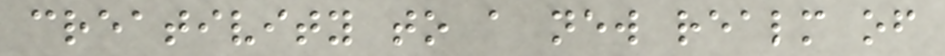creativity to a new realm of
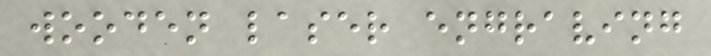wooden laser engraving
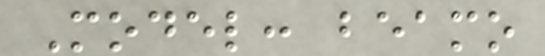Model: beamo
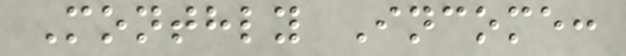Monthly Income:
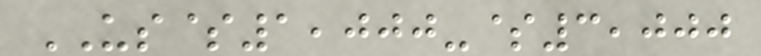US$1,000-$3,000
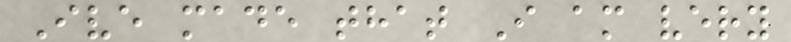Ive made that I am very
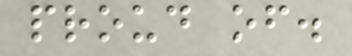proud of.
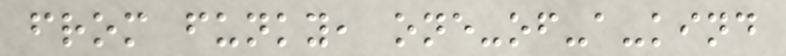from funky, one-of-a-kind
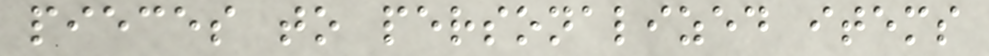pieces to personalized items
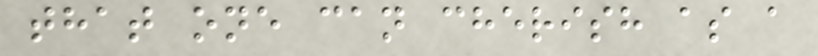that one can cherish as a
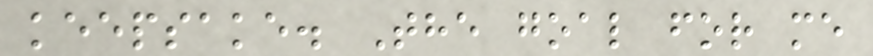keepsake. The goal for me
